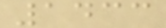1433
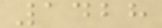1428
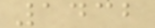1432
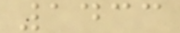1433
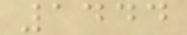1444
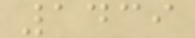1439
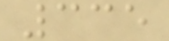335
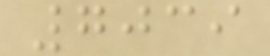7039
